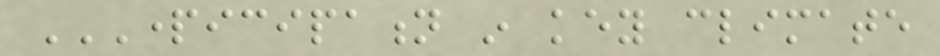PARTICIPATION IN KEY CLIMATE
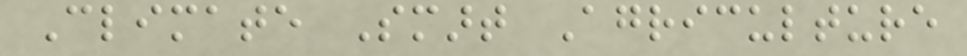Climate Smart Agriculture
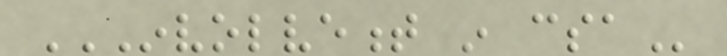INVOLVEMENT IN CSA
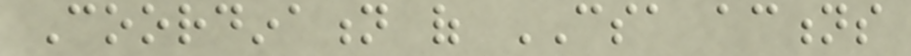Coordination of CSA actions
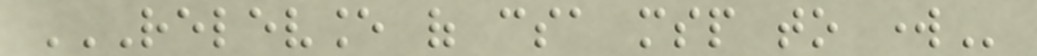RELEVANCE OF CSA MSP TO WORK
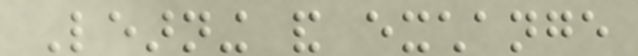Learning and exchange
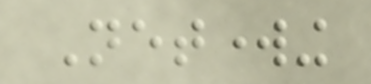Networking
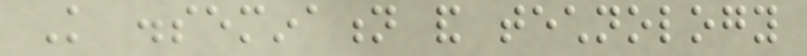Knowledge dissemination and technology
